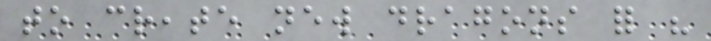to create new dragons for his
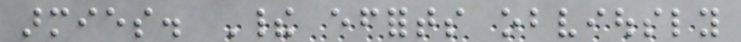armies. Their efforts obviously
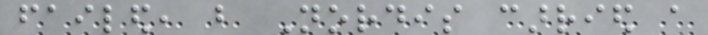failed, but Nordis carried a
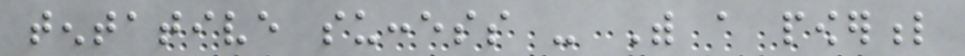tentative success - With a powerful
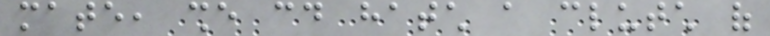mate, she could hatch a clutch of
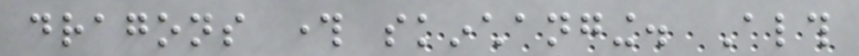dragons through skinchanging. Although
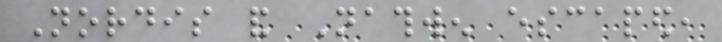Nordis and Nathwen escaped,
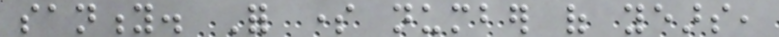sanity. For some number of years,
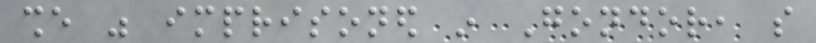she was imprisoned in Gondor, so
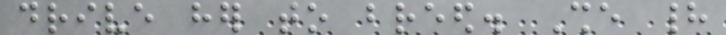drive her to breed. She had
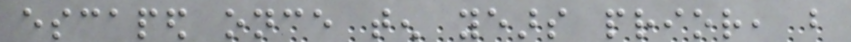escaped once ten years prior, but
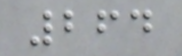264
